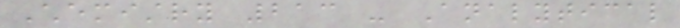Chemistry 213 - Analytical
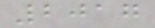2017
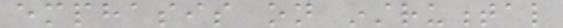emphasis on instrumental
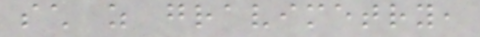such as gravimetry,
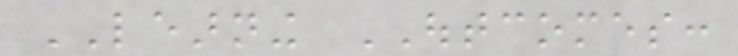LEARNING OUTCOMES:
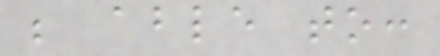be able to:
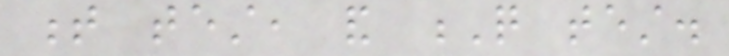t test, and Q test.
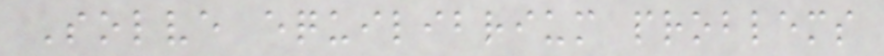Solve equilibrium problems
